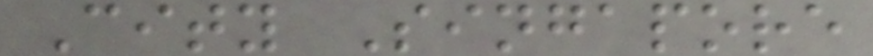City Singapore
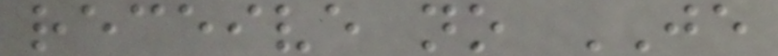receive no JE
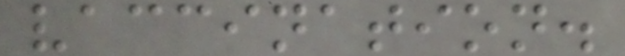vaccination.
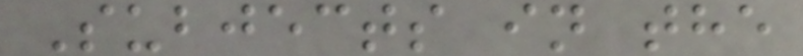Subjects in the
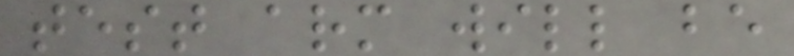test arm will be
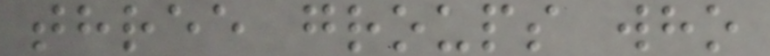three groups who
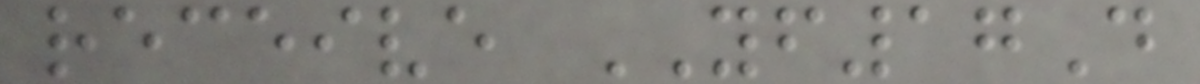receive YF17D
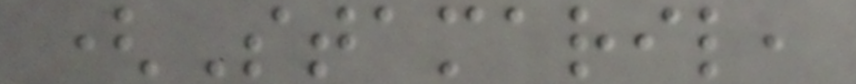(Stamaril,
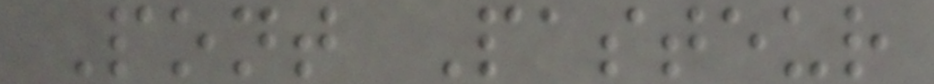Pont Pasteur
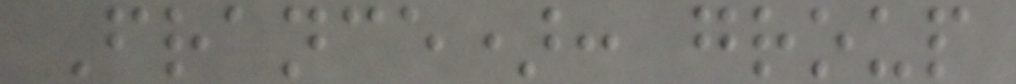France): group
